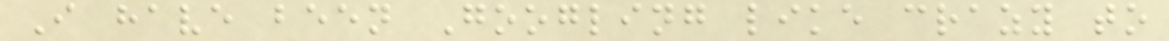I have been Googling like crazy to
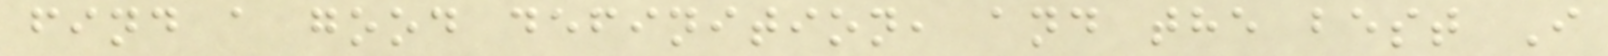find a good definition, and the best I
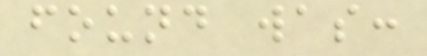found was:
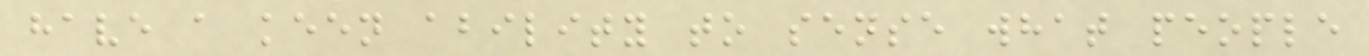have a keen ability to sense what people
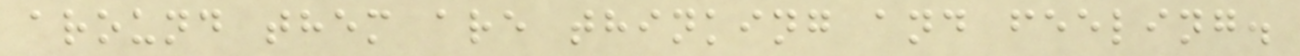around them are thinking and feeling.
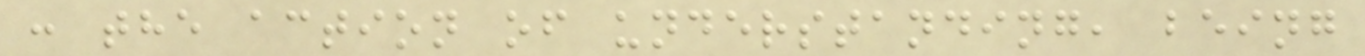: the action of understanding, being
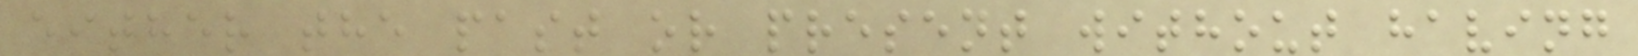either the past or present without having
